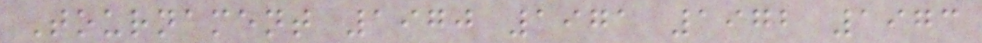Tournament 1970 1971 1972 1973
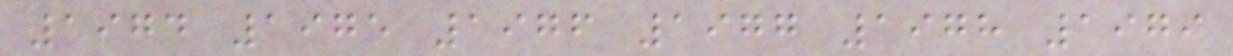1974 1975 1976 1977 1978 1979
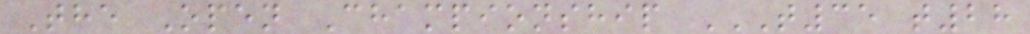The Open Championship T35 T28
